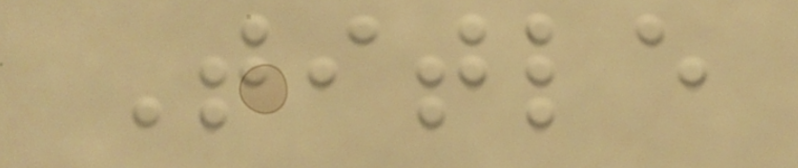Title
